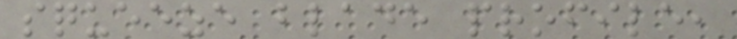squeeze blade profile,
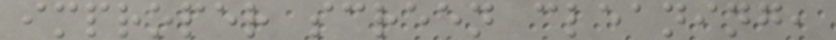improper screen cleaning,
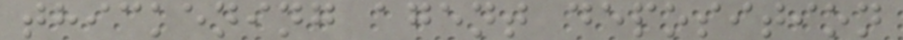thickening agent deposition
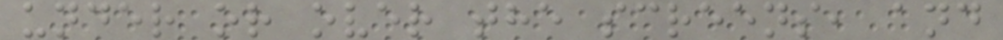under or over the screens, and
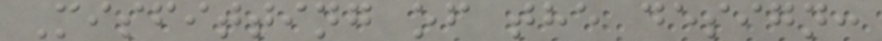Misfitting of the design:
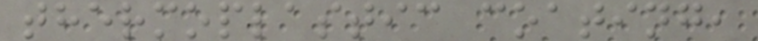thermoplastic coating,
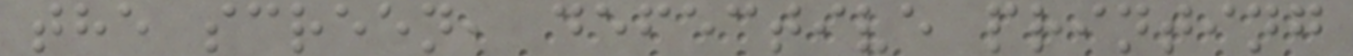the screen, defective printing
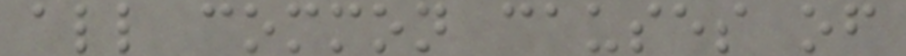all common causes of
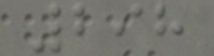298
